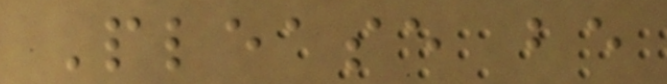Please be
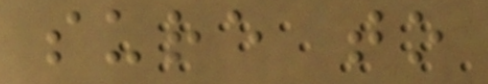sure to
